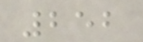252
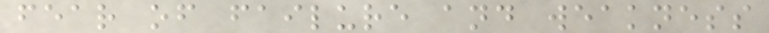fear of failure and weakness
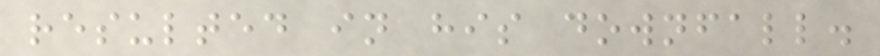resulted in his downfall.
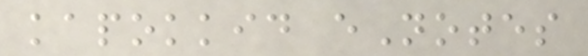kapokkid eNotes
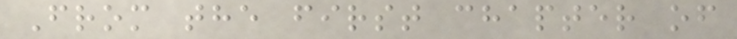From the first chapter of
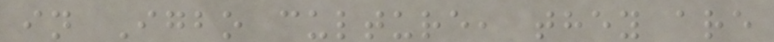in Igbo culture, they are
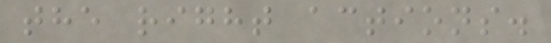the right actions.
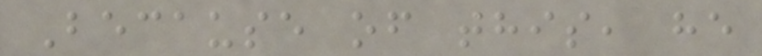Because of this, he
